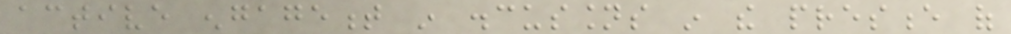active engagement in discussions in the presence of
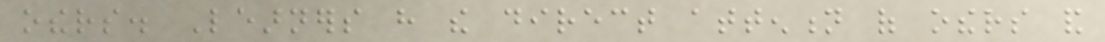others. Learners have the direct attention of others and
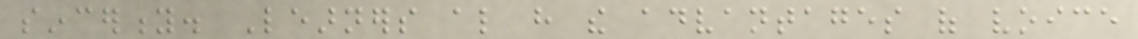sincerity. Learners also have the advantages of voice
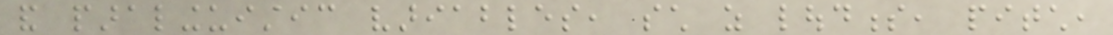and paralinguistic variables, such as loudness, pitch,
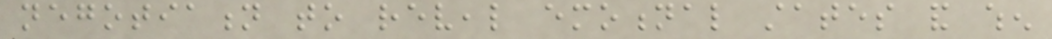negotiation to reveal emotional states and when
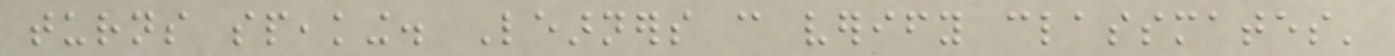turns speaking. Learners can verify classmates'
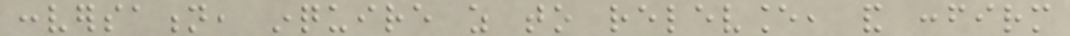conversation, inquire as to relevance, and confirm
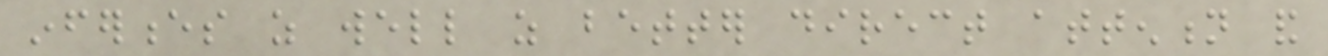inferences as well as better direct attention and
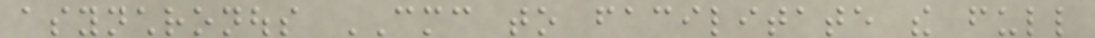asynchronous CMC to facilitate the full
